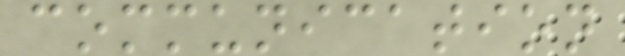communication
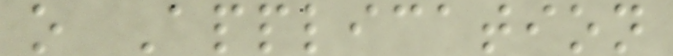o Application
